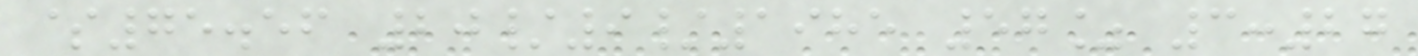$75.56 20/9/1985 57% 3:27
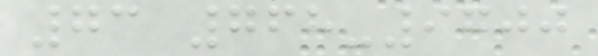73 768-9700
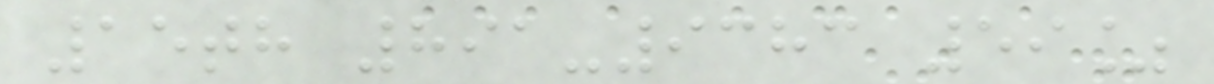15th 891-9383 59%
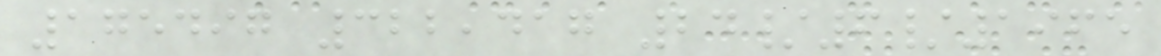175497 322,417 24/6/1965
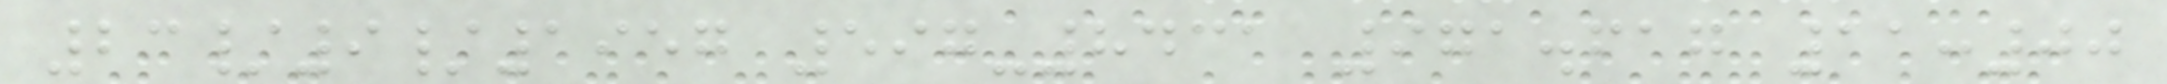23/9/1957 597-8431 971.617 11:00
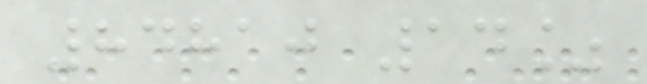84810 14%
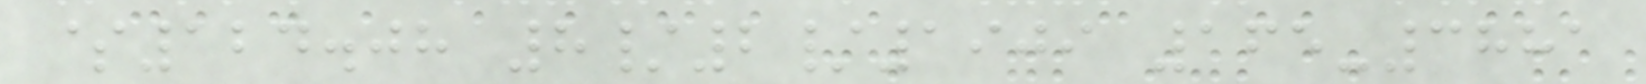$124.08 8/2/1909 165-3881
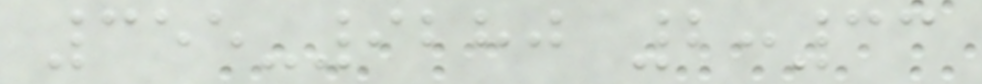355-9280 2:33
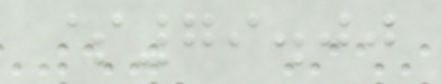$79.00
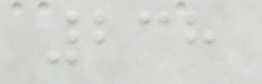238
